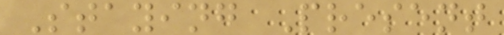Staying Present
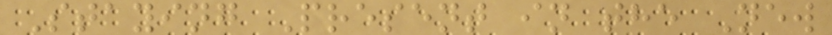Staying Present in the New
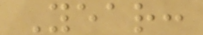Year:
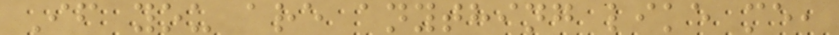If you are anything like me,
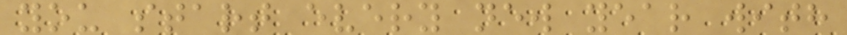you start every new year with
